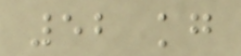52 kg
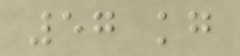57 kg
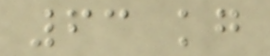63 kg
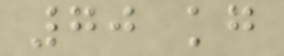70 kg
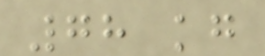78 kg
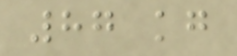87 kg
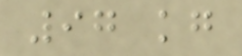97 kg
